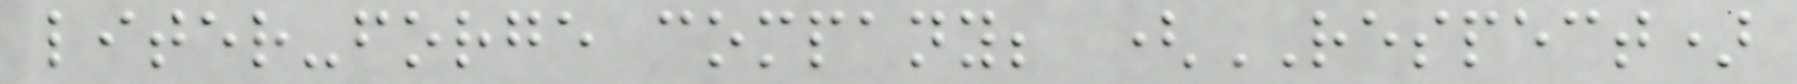liter-forge company; (RESPECT)
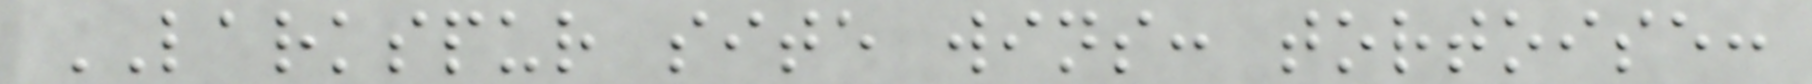LARKSPUR site wins: tortoise:
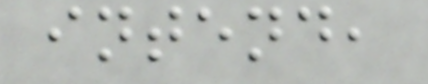intend,
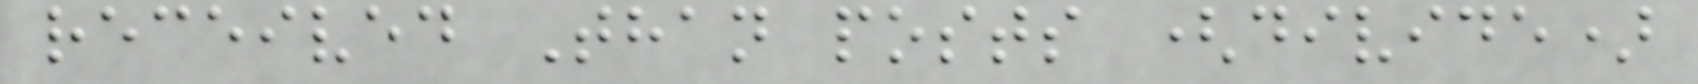received Than posts (divide)
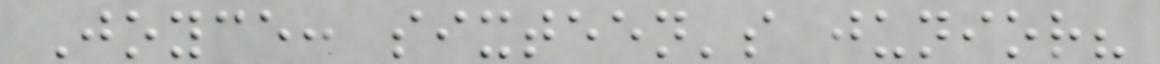Joyce: sixteen's junior?
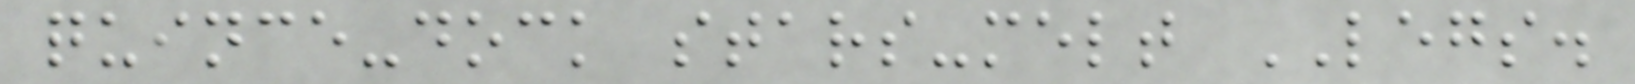quince-dock stars-melt LEGS.
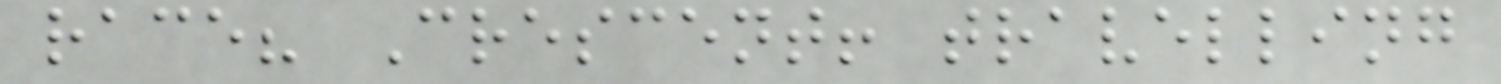race? Crescent! travelling
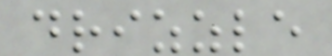drizzle
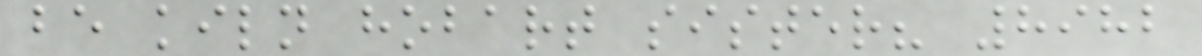be kiln hobart sister? 8982
